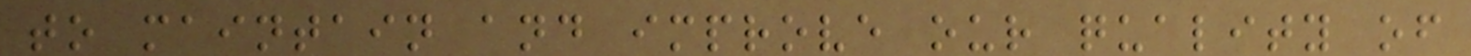to maintain and improve our quality of
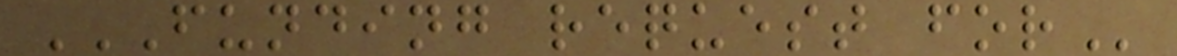FUNDING REQUEST FOR
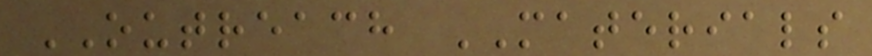OUTREACH MATERIALS
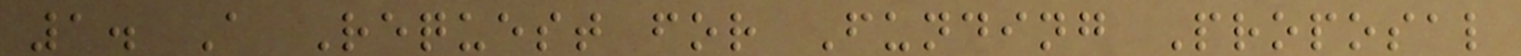1. A Request for Funding Proposal
